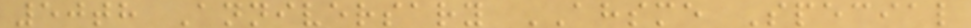50th Anniversary AHSME Special
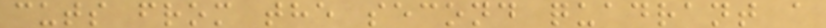cuts from the second quadrant a
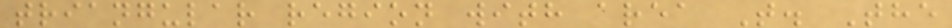triangular region with area T. The
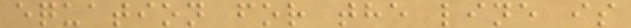equation for the line is
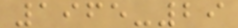1965-29
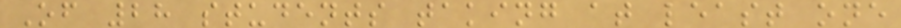Of 28 students taking at least one
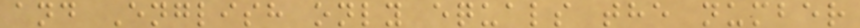and English only equals the number
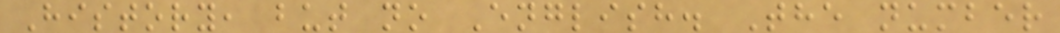History, but no English. The number
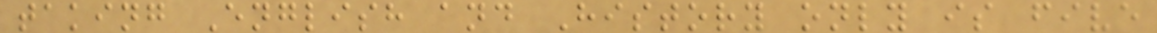taking English and History only is five
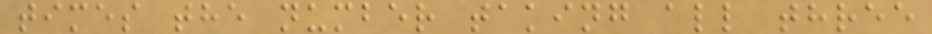times the number taking all three
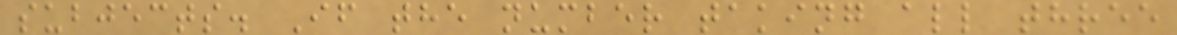subjects. If the number taking all three
